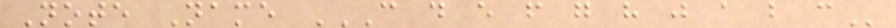Note Name C D E F G H J A B C
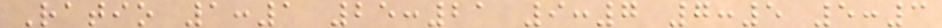Ratio 1:1 25:21 9:7 7:5 5:3
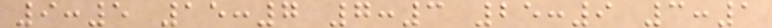9:5 15:7 7:3 25:9 3:1
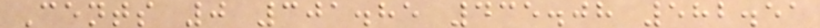Cents 0 301.85 435.08 582.51
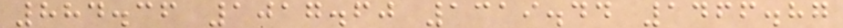884.36 1017.60 1319.44 1466.87
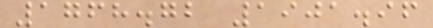1768.72 1901.96
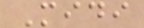Midi
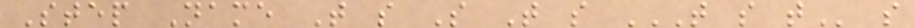Step Name T s S T s T S T s
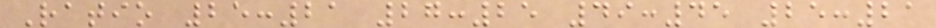Ratio 25:21 27:25 49:45 25:21
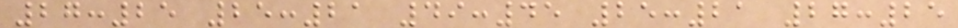27:25 25:21 49:45 25:21 27:25
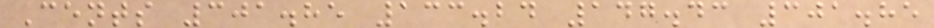Cents 301.85 133.24 147.43 301.85
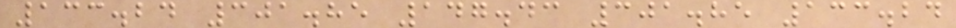133.24 301.85 147.43 301.85 133.24
